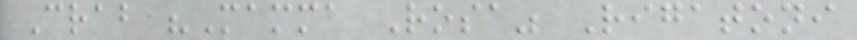Crab "Mamma Rosa" Rigatoni
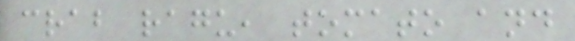crab ragu, tomato and
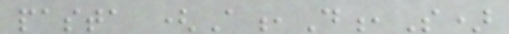pasta (A,D,S)
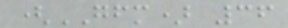(GFM) 36
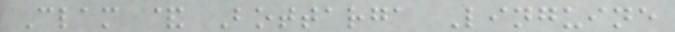Clam & Bottarga Linguine
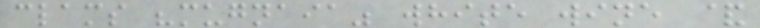clams "mugnaia" white wine &
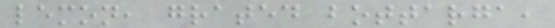lemon, grated bottarga,
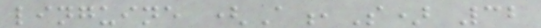linguine (A,S) 32
